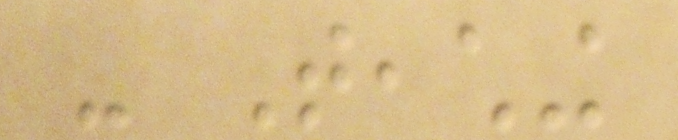- Teaching
